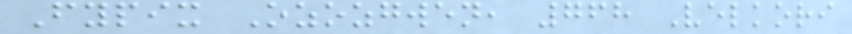Fypix Ozozgwen, 768 Velkori
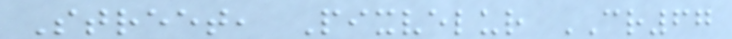Street, Pixvelur CR67
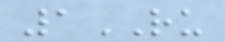1RU
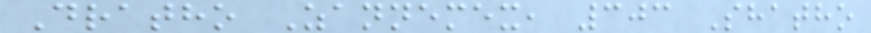Dratho Zannemex, 303 Shatho
